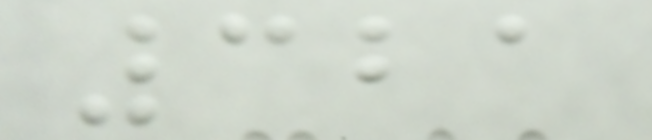321
